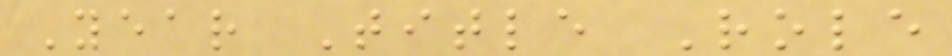Year Title Role
